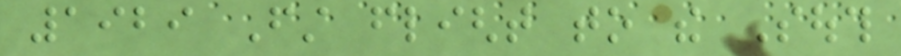1929 First flight to the South
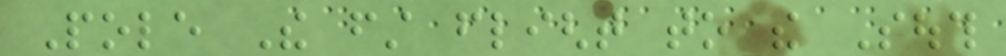Pole The first flight to the South
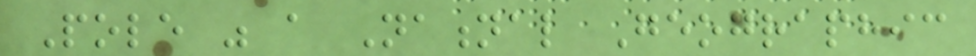Pole was a National Geographic
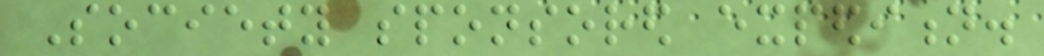Society sponsored expedition.
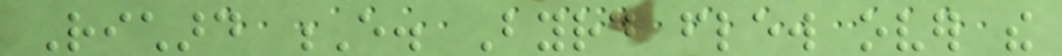Richard E. Byrd flew over the
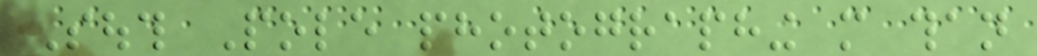South Pole photographing more than
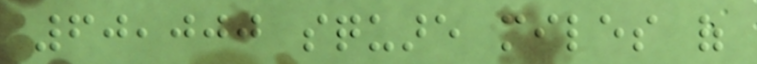60,000 square miles of
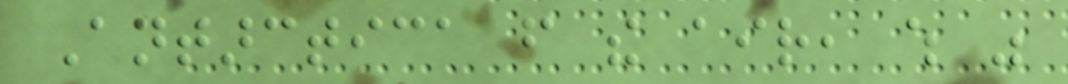Antarctica from the air, which was
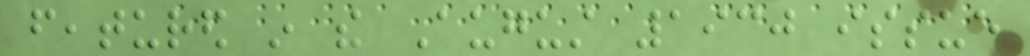featured in the August 1930 issue
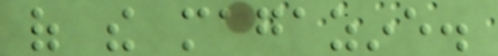of the magazine.
